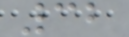32
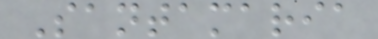Santamaria
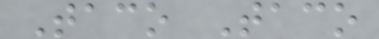Taco Taco
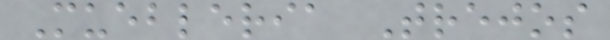Muebleria Trejos
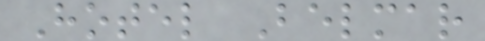Hotel Belmar
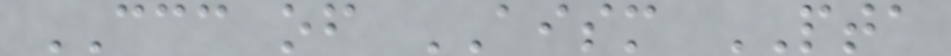CCC of AISM PTA
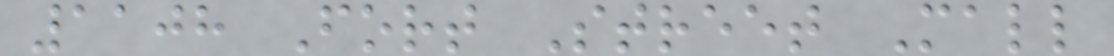1108 Fort Street Mall
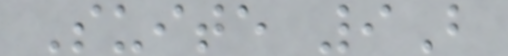Suite 9B
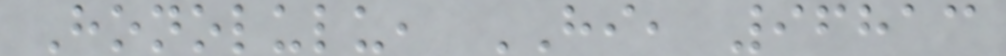Honolulu, HI, 96813
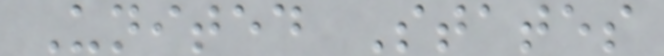United States
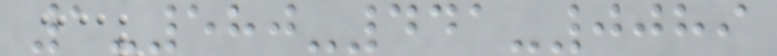1-580-441-0089
